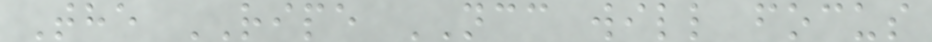The RIPE NCC will focus
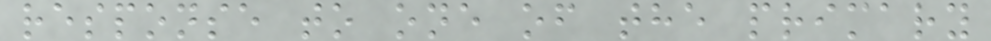response to one of the primary
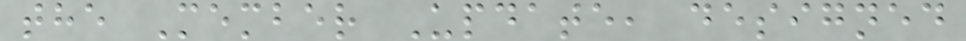the Member Update, designed
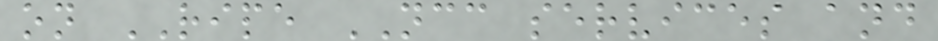on RIPE NCC services and
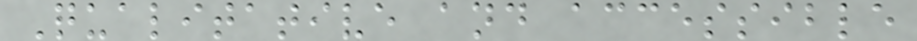Qualitative and accessible
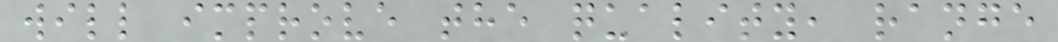will improve the quality, range
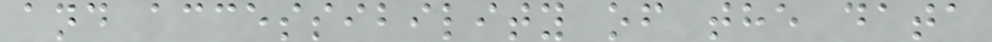and accessibility of the data
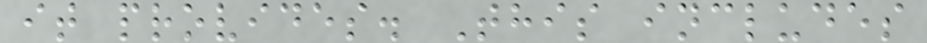it provides. This includes
